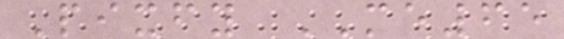Pixfy ME65
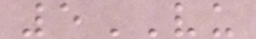5VU
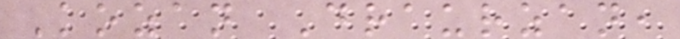Kozan Draurzan,
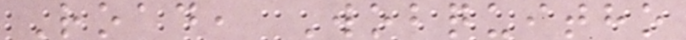Road, Wobquitho
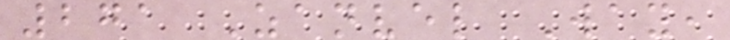271 Zanvel Way,
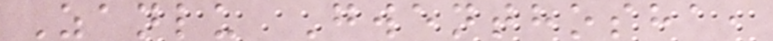Zanlu Gwenthosha,
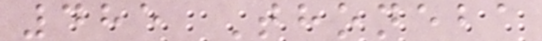485 Thoneba
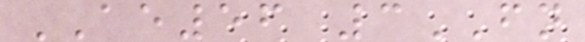AE56 3FN
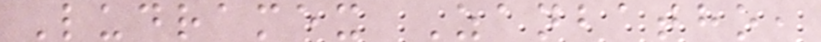Ludramex Zanbatho,
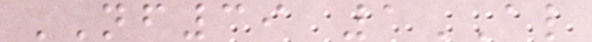NF39 1AL
